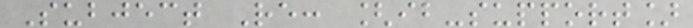Subject Re: [ib-support]
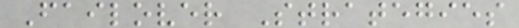Failover Strategies
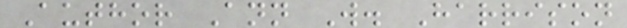Author Ann W. Harrison
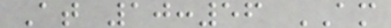At 10:56 AM
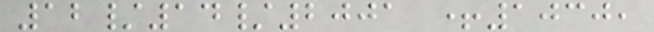12/14/2001 +1030,
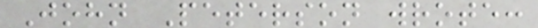John Peterson wrote:
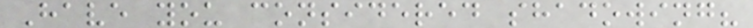Have you considered shadowing?
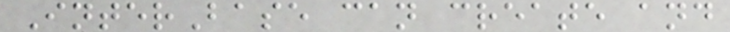InterBase can create and
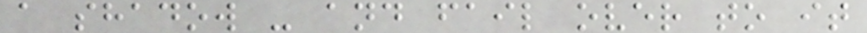a shadow - and fail over to it
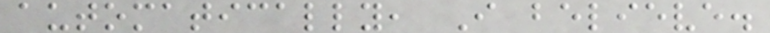automatically, I believe.
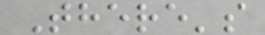There's
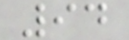94
